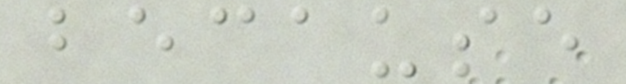because
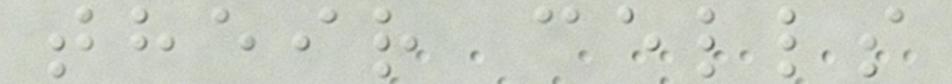their cells
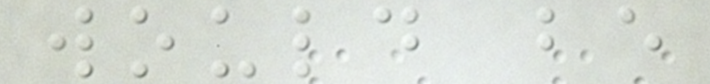would be
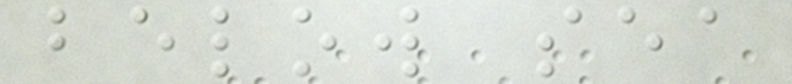below sea
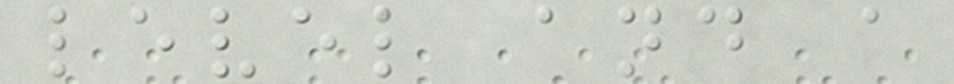level and a
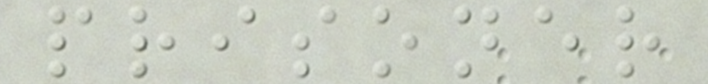prisoner
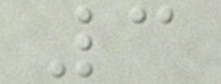3
